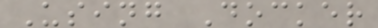Using Docker
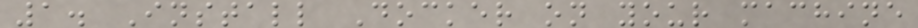1. Install Docker on your machine
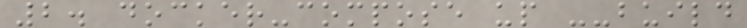2. docker-compose up --build
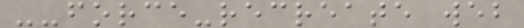--force-recreate web
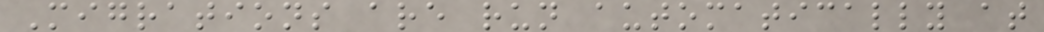Migrations are run automatically at
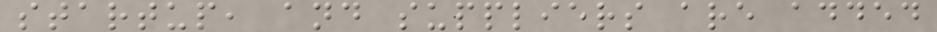startup, and suppliers are added
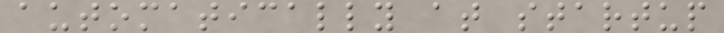automatically at startup
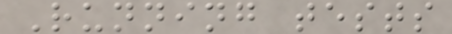Running tests
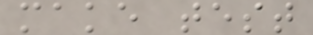make test
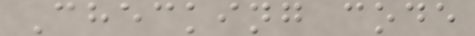Checking code
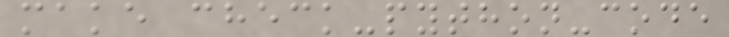make check-python-code
